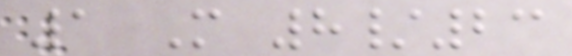1 M 8/23
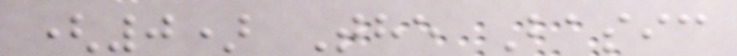(0) The Basic
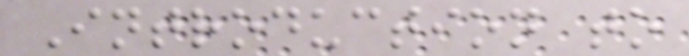Introduction to
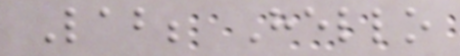Lab; Hello
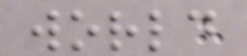world
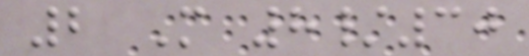2 M 8/30
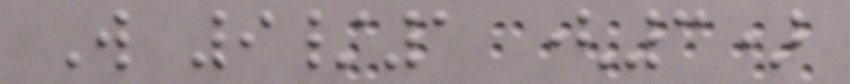W 9/1 (3)
